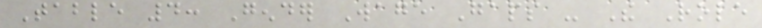Table 4: Gender Wage Gaps - The Role
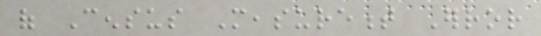of Census Measurement Error
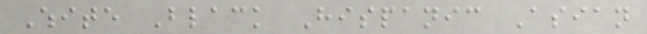White Black Hispanic Asian
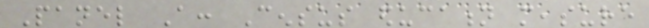Panel A: Census education measure
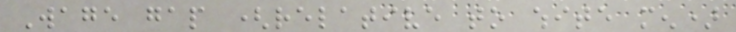Wage gap (relative to white men)
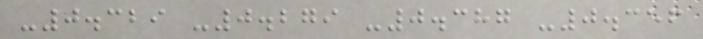-0.329 -0.279 -0.387 -0.356
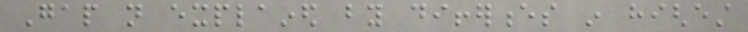Gap not explained by differences in highest
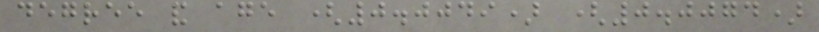degree and age (0.0049) (0.0074)
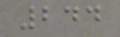244
